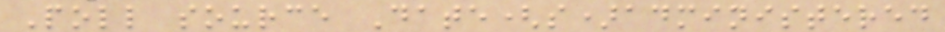Poll source Date(s)administered
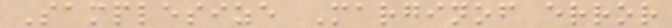Samplesize Marginof error
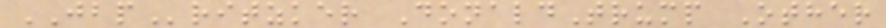JBPritzker DonaldTrump Other
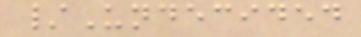/Undecided
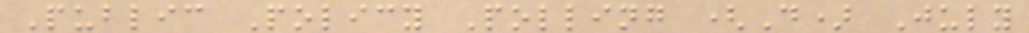Public Policy Polling (D) July
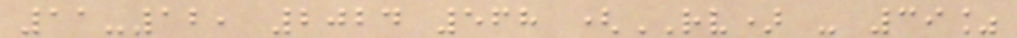11-12, 2024 568 (RV) - 39%
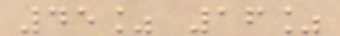45% 16%
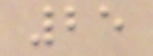25
